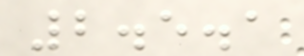2.5.1
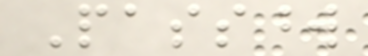Password
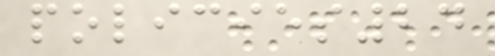policies24
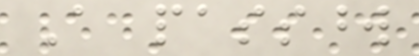A password
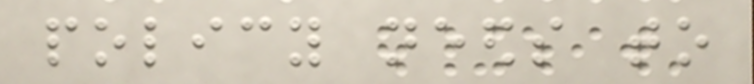policy needs to
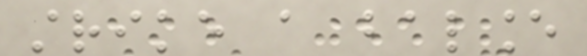strike a balance
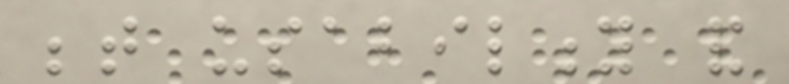between usability and
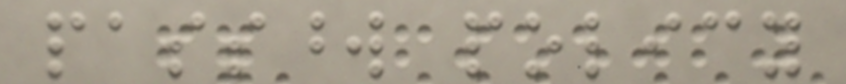password policy
